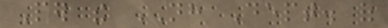Per the NH Dept. of
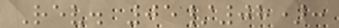Rev. 05/08):
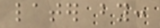later by:
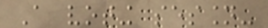A voting session-
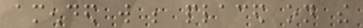amended will be placed on the
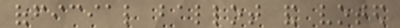official ballot and voted
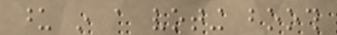upon in a voting booth
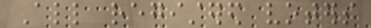All registered voters
